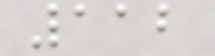112
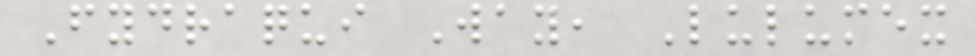Fydraqui Way, Lulumex
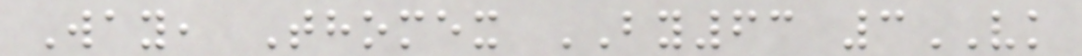Way, Thomex BY63 3VK
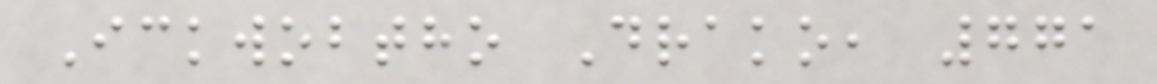Ickwobtho Drako, 771
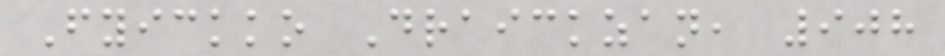Fyickko Draickzan, 908
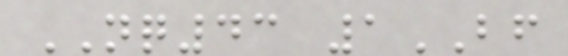NQ43 1BF
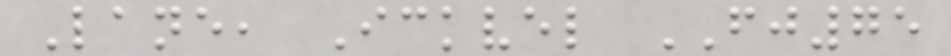Lane, Ickvel FJ75
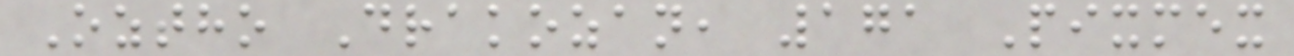Oztho Drakozan, 171 Pixmex
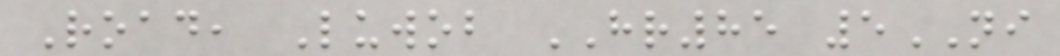Road, Luwob HR85 5NI
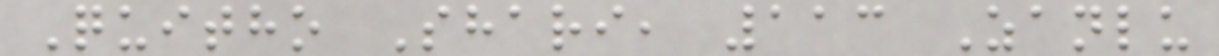Quitho Shari, 113 Zanlu
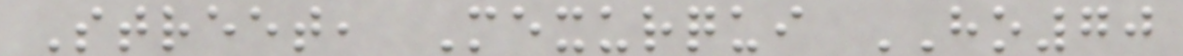Street, Mexurqui HO70
